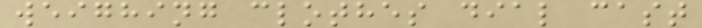weighing clothes dial cast
